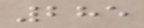285
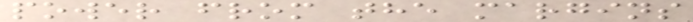power from the margins
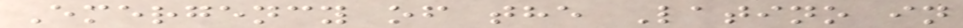Emergency of the Latino in
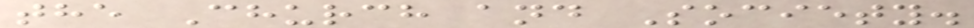the Church and Society.
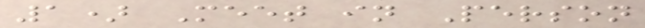1) Meet in Person
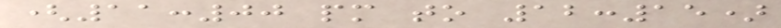(11:00 pm to 12:15)
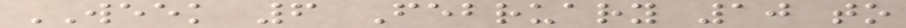WEEK 6 February 10 to
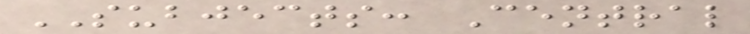SUBJECTS: Central
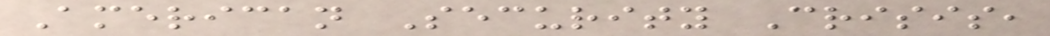American Security Crisis,
